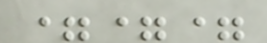===
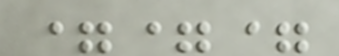===
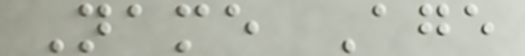Name Age
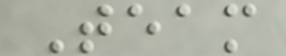Team
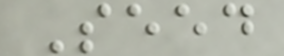Seed
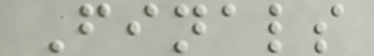Finals
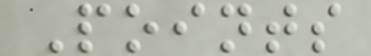Points
